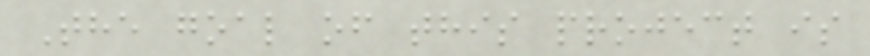The goal of this project is
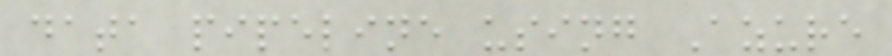data pipeline using Azure
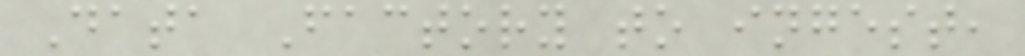Data Factory to ingest,
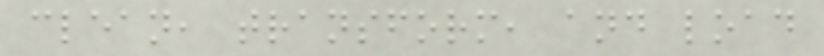clean, transform, and load
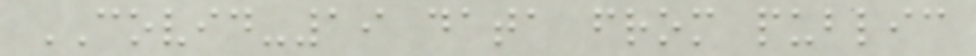COVID-19 data from public
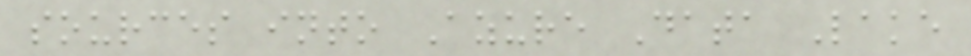sources into Azure Data Lake
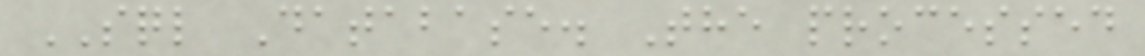SQL Database. The processed
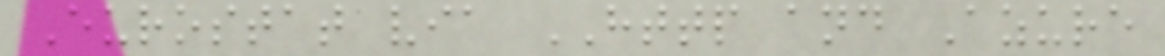Eurostat via HTTP and Azure
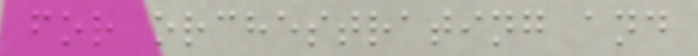for orchestrating and
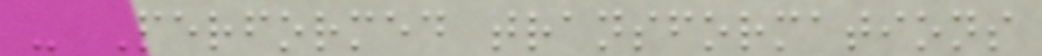- Performed transformations
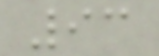93
